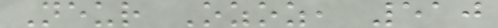Neur Ozoz, 510
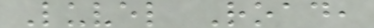Luvel Road,
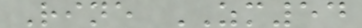Rine ZM54
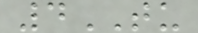4TU
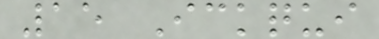15 Ickqui
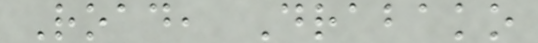Road, Drabako
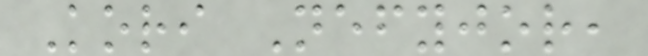Kori Nefyjor,
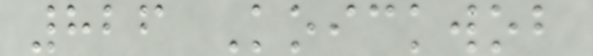826 Koickwob
